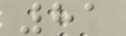81
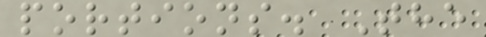portions. The
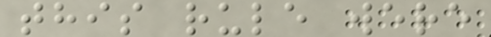this rule were
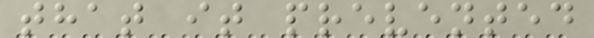that it prevented
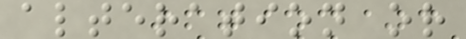alteration or
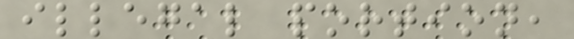illegal portion,
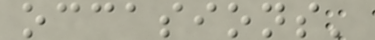occasions'
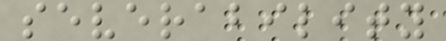severability
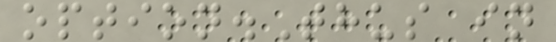option.Thus in
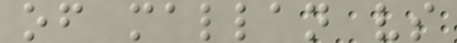of mallan vs
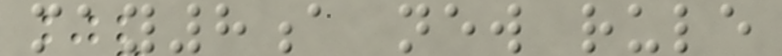may8a new rule
